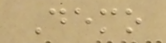Demo
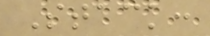Stack:
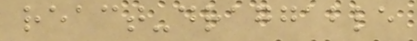react-draggable
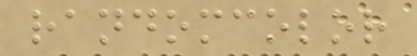randomcolor
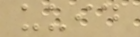uuid
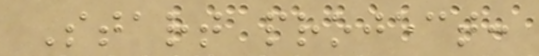Start project:
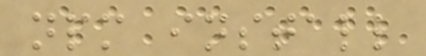npm install
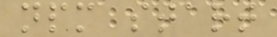npm start
